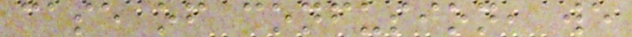case of confusion, we
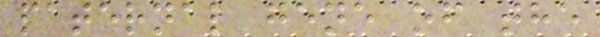paternal gene of the
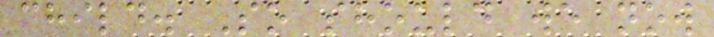child. So should we now
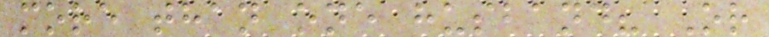more than one husband? Or
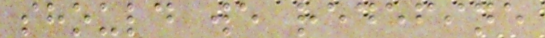should we redefine
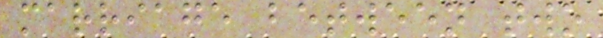marriage between two
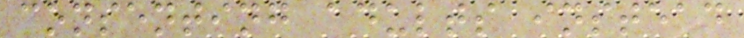consenting adults instead
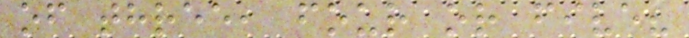of three, four or five?
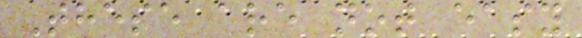These are not easy
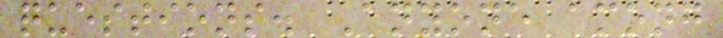questions. Anyone among
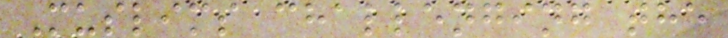Muslims challenging the
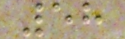58
